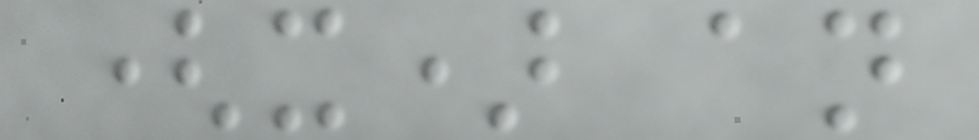(x) an
